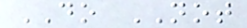DO NOT
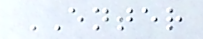ENTER
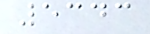5343
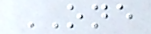ONE
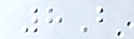8B
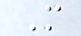M
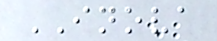INOVA
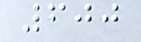600
